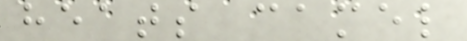heats camel
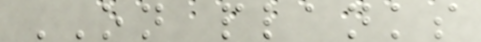ON planks
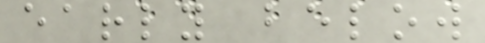early below
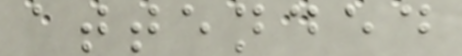attended
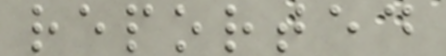reported
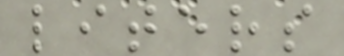liters
